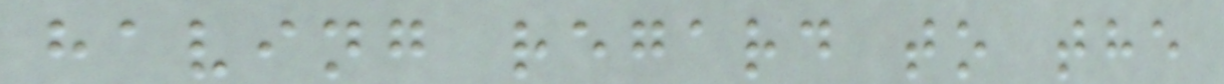having regard to the
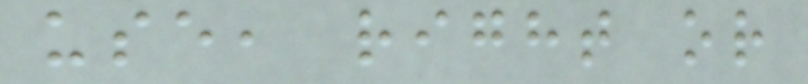use, right or
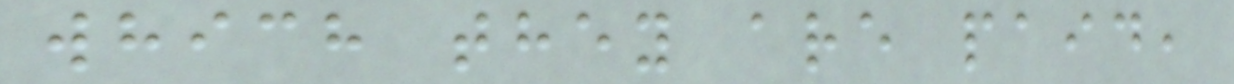which they are paid,
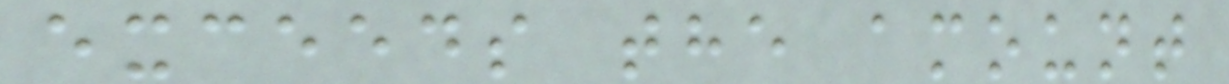exceeds the amount
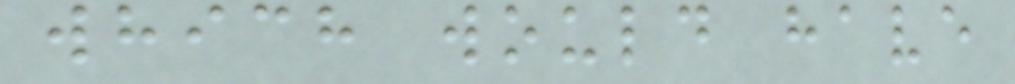which would have
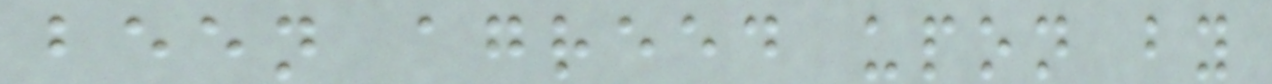been agreed upon by
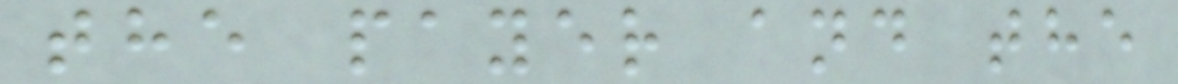the payer and the
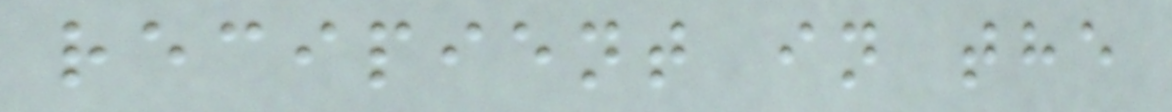recipient in the
